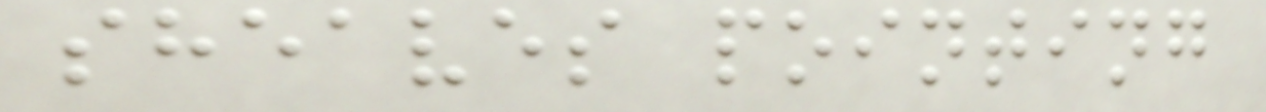sheaves pointing
